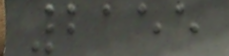2155
